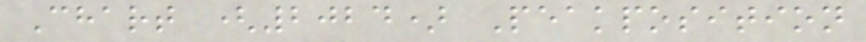Chart (2024) Peakposition
